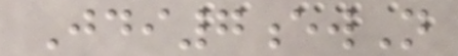Jdi7ewN
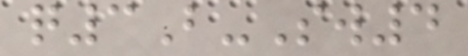q3B-Sw4
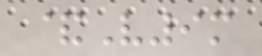&V9m
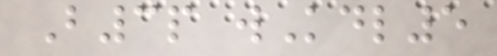B3p wKdl5
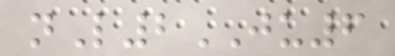nL2JU6
